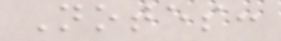Notes:
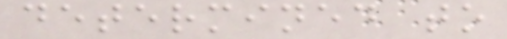determined to
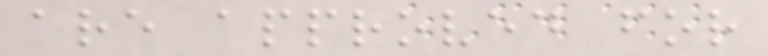are approved for
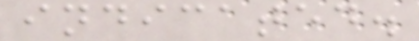indicated.
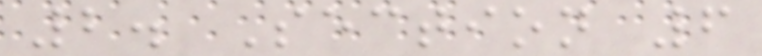2. Section 6
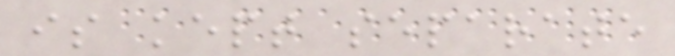is kept separate
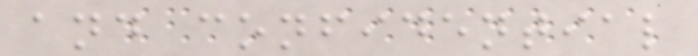and confidential
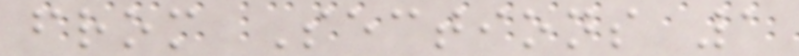from Sections 1
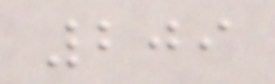209
